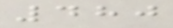480
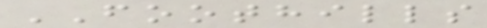FOOTHILLS
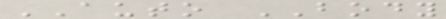AUTO BODY
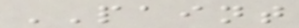PAINT
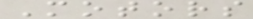Motors
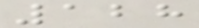128
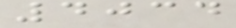4034
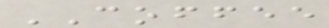COFFEE
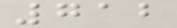712
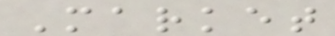Market
